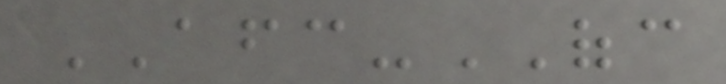AFC-OFC
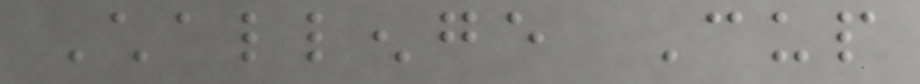Challenge Cup
